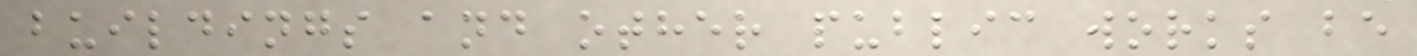buildings and other public works be
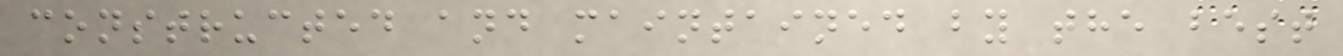constructed and maintained by the best
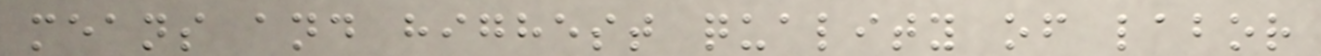means and highest quality of labor
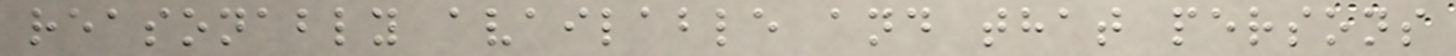reasonably available and that persons
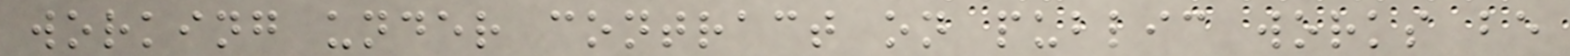working under contract on public works be
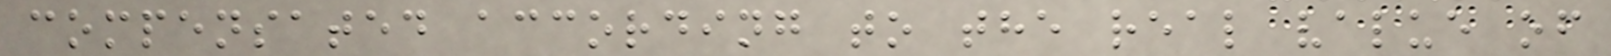compensated according to the real value of
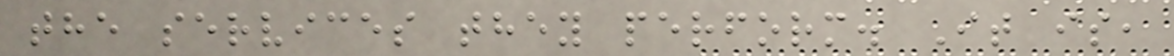the services they perform. It is,
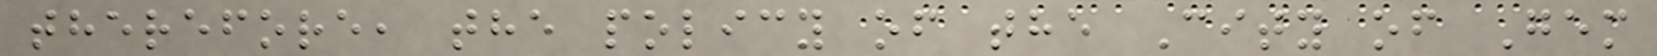therefore, the policy of the City of Gem
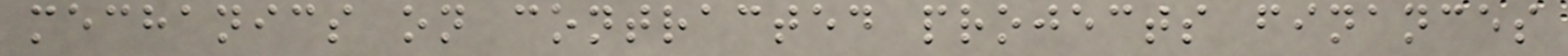mechanics on contracted projects finances
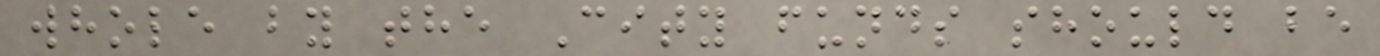whole by the City funds should be
